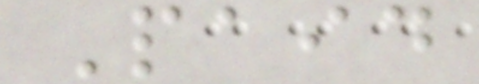Paid
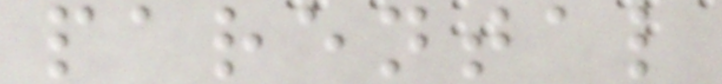parental
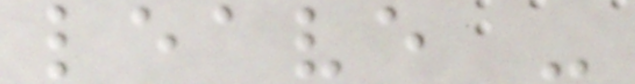leave -
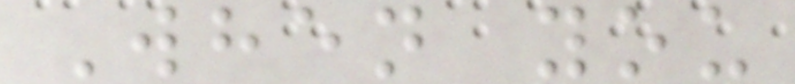When you
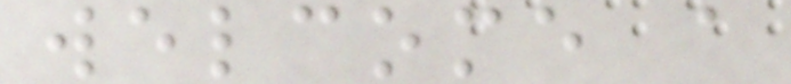welcome a
